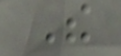The
